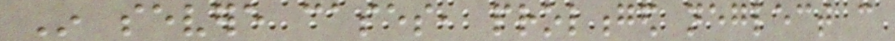In severe cases, prolonged neglect can
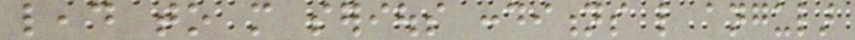lead to more serious conditions like angular
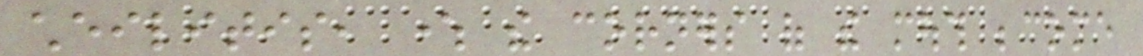cheilitis, where the corners of the mouth become
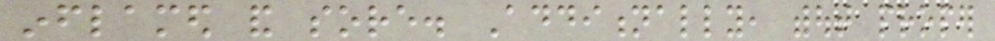inflamed and sore. Additionally, without proper
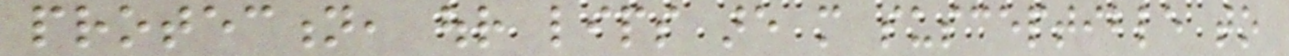protection, our lips are more susceptible to
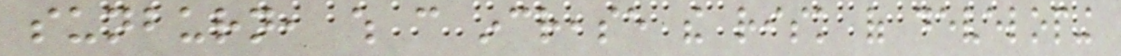sunburn, which can increase the risk of developing
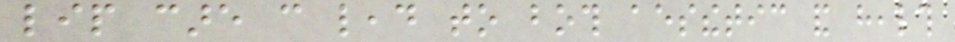lip care can lead to both aesthetic and health
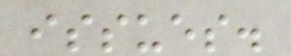issues.
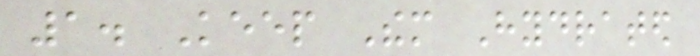1. Keep Them Hydrated
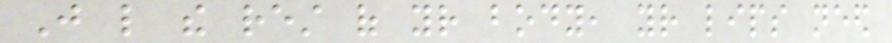Just like the rest of your body, your lips need
